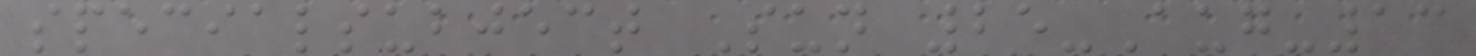specialsubject Sun 25-Aug-13
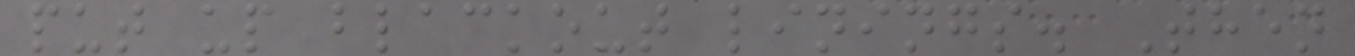put up blackout linings. Then
